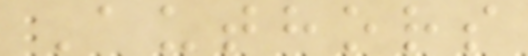Authors
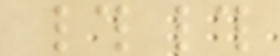##
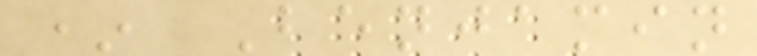* Benjamin
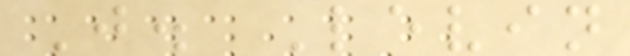J. Levin
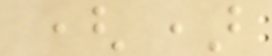()
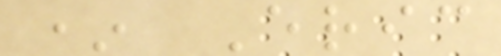* Eric
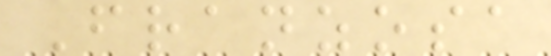Franzosa
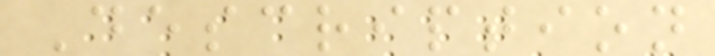Description
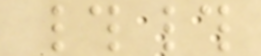##
